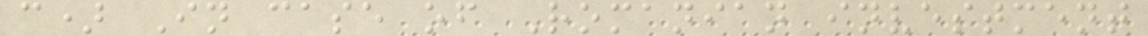c) In case of Romanian investment
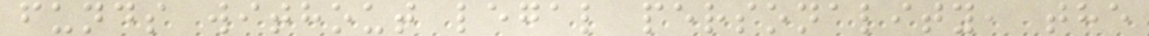funds without legal personality, the
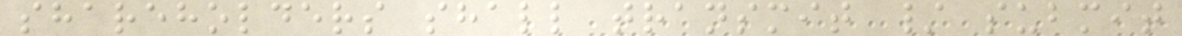shareholders shall transmit / submit
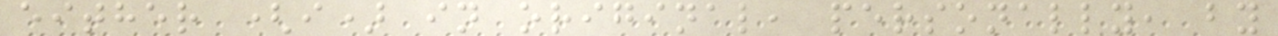either (i) in original, personally, by
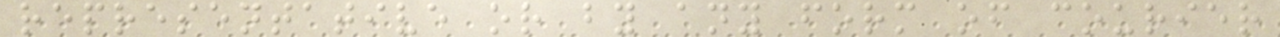representative or by any form of courier
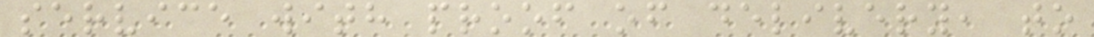service with proof of delivery, to
